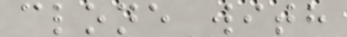clone with
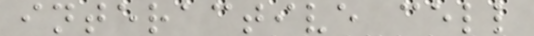interactive cell
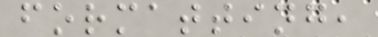formatting,
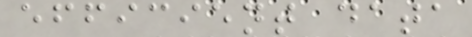efficient data
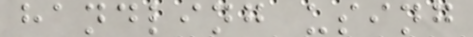handling using
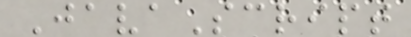JavaScript
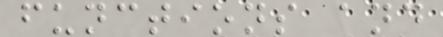functions and
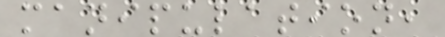manipulation,
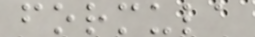formula
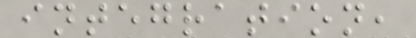integration,
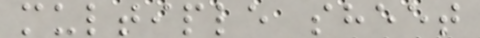multiple sheet
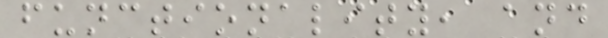functionality, and
